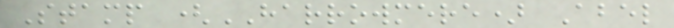Stamp (HARROWMERE) Abel
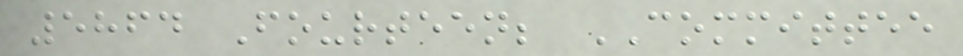5864 Fourteen; COMMITTEE
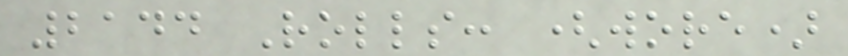2144 Rolls: (wore)
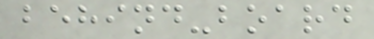behind-board
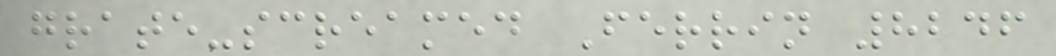grate-screamed Ferrin 8246
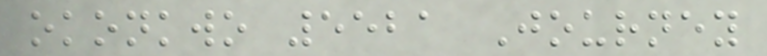okonkwo 5521 Journey
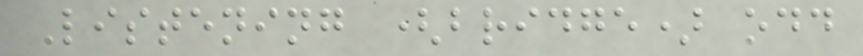Listening (bridge) odd
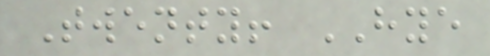Twenty! HYE
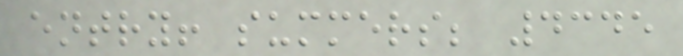entry! summers; 4345
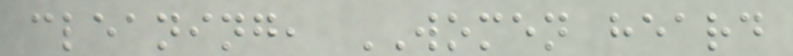cleaning, WOMEN heard
